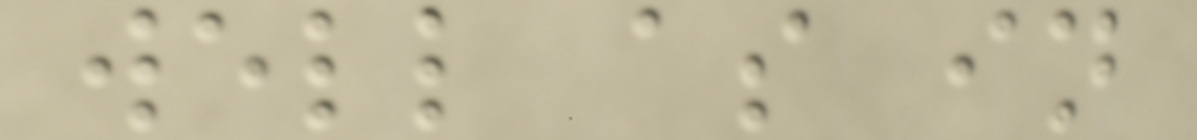well as in
